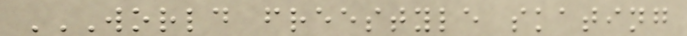WORLD FREESTYLE SKATING
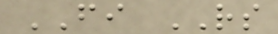FI RS
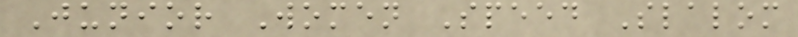Junior Women Speed Slalom
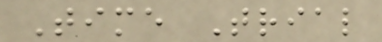Time Trial
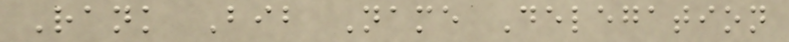Rank Bib Name Delegation
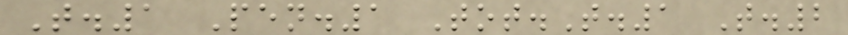T.1 Pen.1 Tot.T.1 T.2
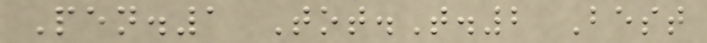Pen.1 Tot.T.2 Best
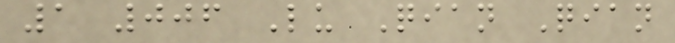1 006 Lu Qian Qian
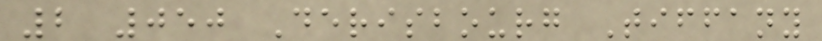2 050 Derisbourg Tiffany
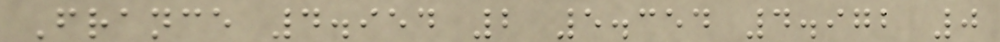France 4.954 2 5.354 4.972 0
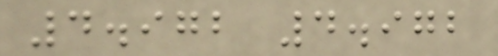4.972 4.972
